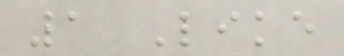1 Like
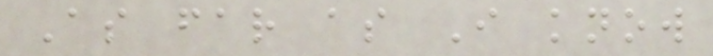As far as I know
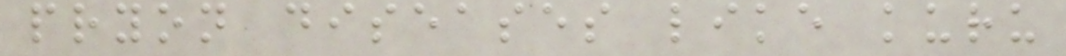pryon diseases like kuru
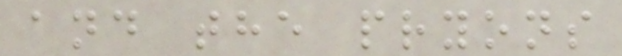and the pryons
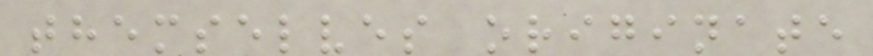themselves originate
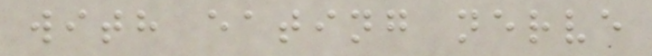with eating nerve
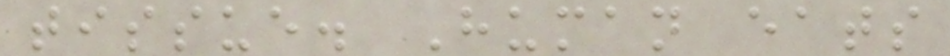tissue. Human eats
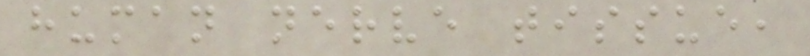human nerve tissue,
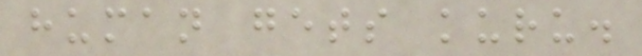human gets kuru.
